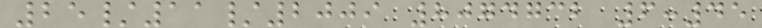25/11/2009 8074732 6:45
